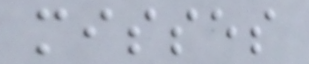misses
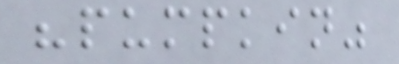"pumpkin"
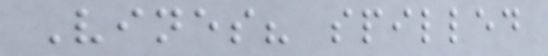Vines? spilled
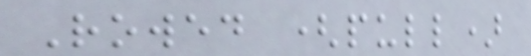Rowed (pull)
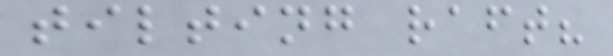tilting raft?
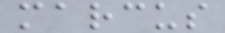marcus
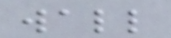wall
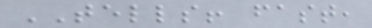TELLS! fast,
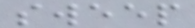sweep
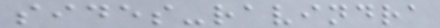sides-ravindra
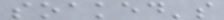soaked's
